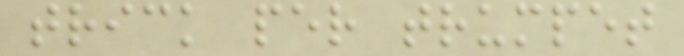trick per trumpet
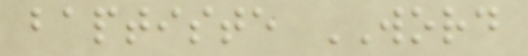baptiste WORD
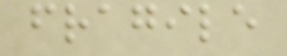fragile
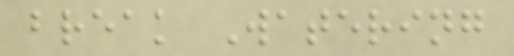break Watering
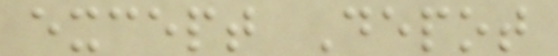except Depot
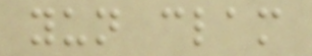yun clam
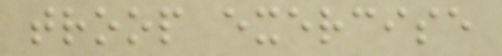troop exercise
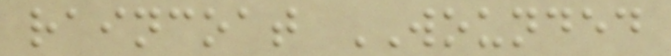raincoat WOUNDED
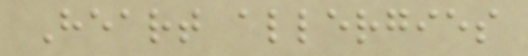Heart allergies
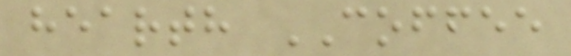hearth COFFEE
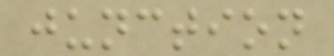junction
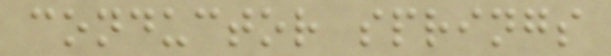conductor springs
